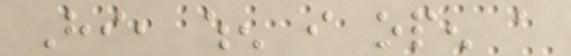Hi, when i open a
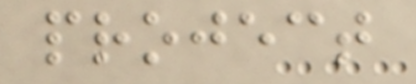project
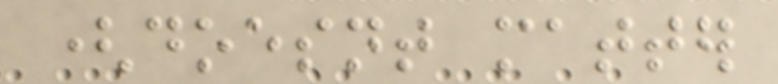(doesnt matter
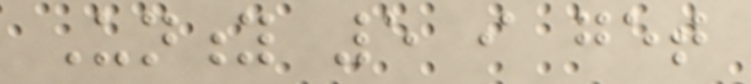Unity 5 i get
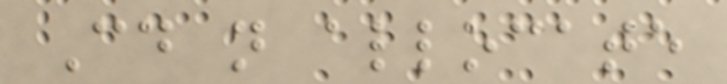Could not allocate
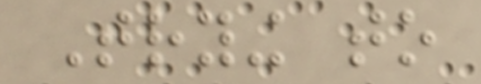Trying to
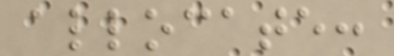allocate:
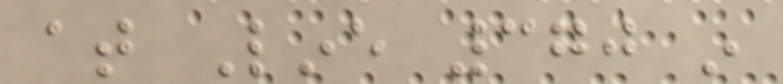at Line 370 in
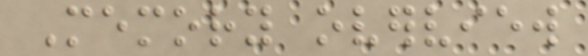Memory overview
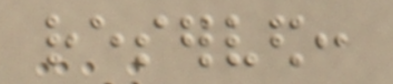reserved:
